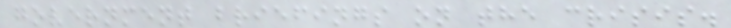government briefings on the crisis.
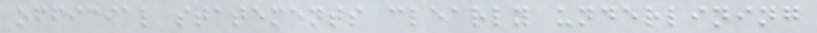official statements clearly underlining
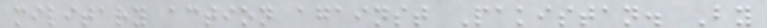military action against Pakistan. By
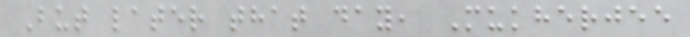But later that day, Mukherjee
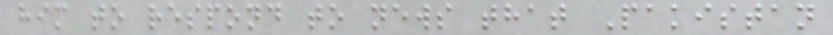him to respond to news that Pakistan
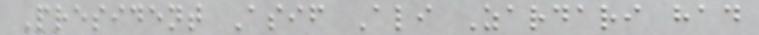President Asif Ali Zardari had
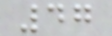47
